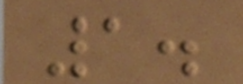1.
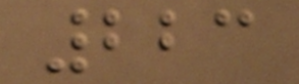223
